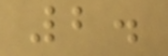2.
